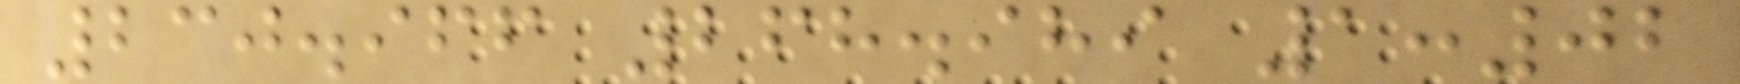230.966 268.989 1:02
